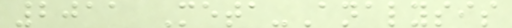2011 Meta-Analysis
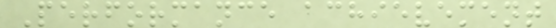Performance achievement
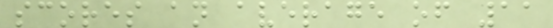scores an average of 11
